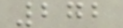272
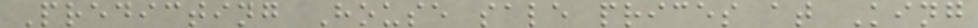Predicting House sale prices at King
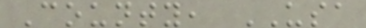County, USA
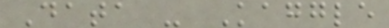Data - Kaggle
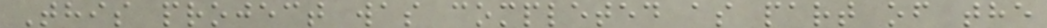This project was completed as part of the
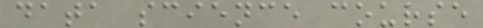data science course
